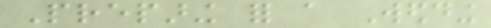Preparing for a Wedding
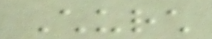Church
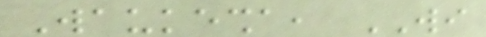Waukesha, WI
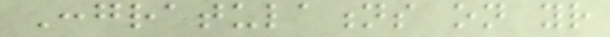Congratulations on your
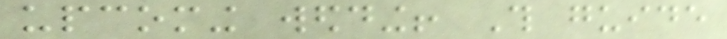upcoming wedding! This guide
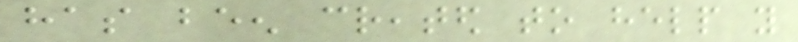has been created to help you
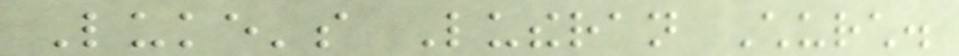Luke's Lutheran Church.
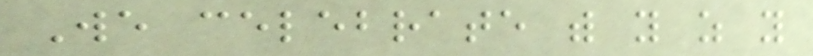We celebrate with you as you
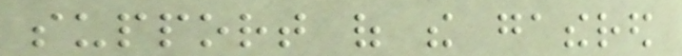support of the gathered
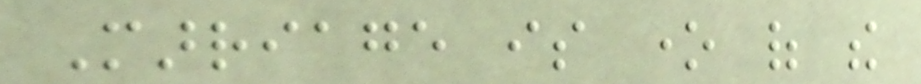Marriage is one of the
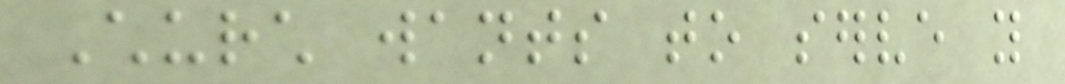Church wants to serve you
